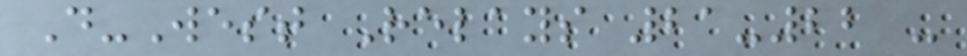D-West Relays 21-22 -
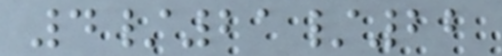4/21/22
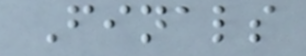Finals
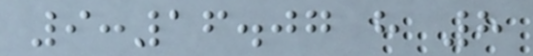9:16.07 h 8
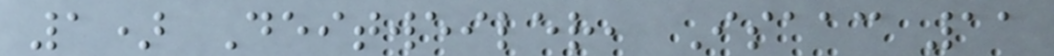1) Deitweiler, Isaac 11
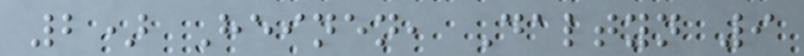2) Heinen, Daltyn 9
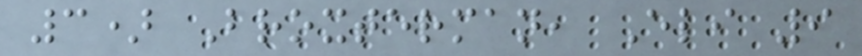3) Broxterman, Eli 9
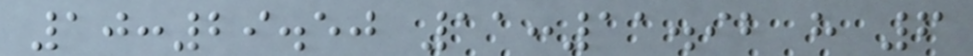10:29.50 11:11.92 h 6
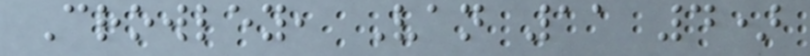Crowley, Van 11 4)
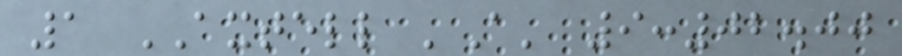1 AXTELL 'A' 9:02.00
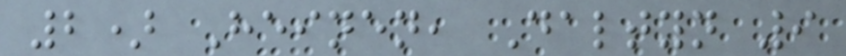2) Heinen, Daltyn 9
